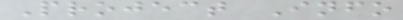Project Info
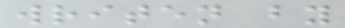writen by
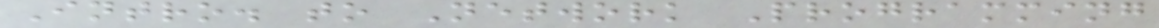Intro. to Network Programming
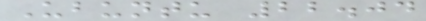Ubuntu 22.04
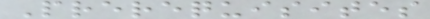Prerequisites
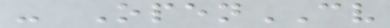- OpenCV
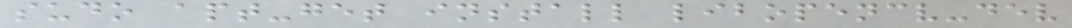sudo apt-get install libopencv-dev
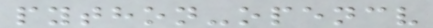python-opencv
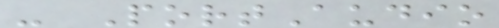- PortAudio
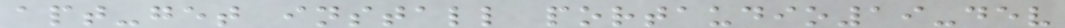apt-get install portaudio19-dev
